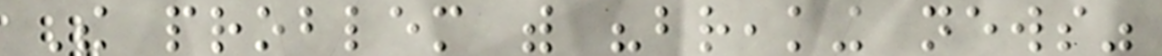The problem with "breaking news"
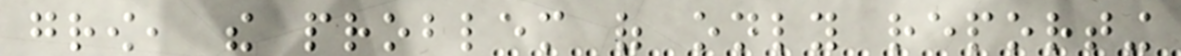grow, the problem of only reporting
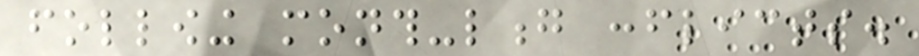following month-long conflicts.
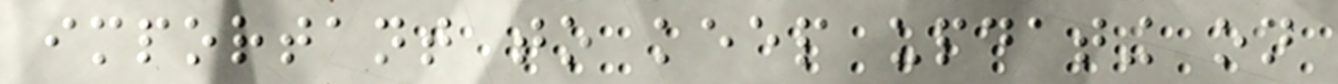important to keep updating on
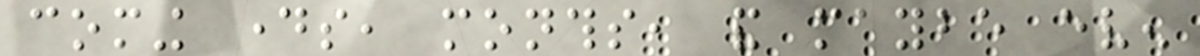coming days, months, and maybe even
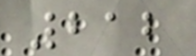212
